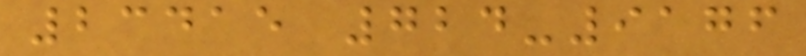23415 724-9176
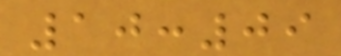10:09
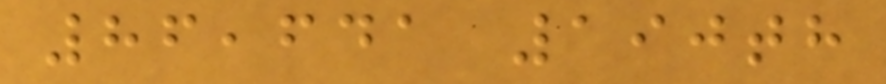86,641 190th
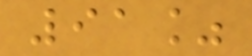91%
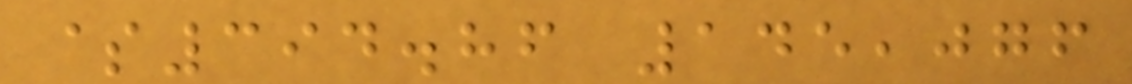$394.86 145,076
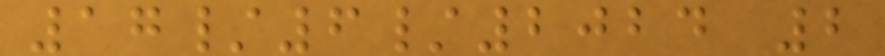17/6/2024 2
